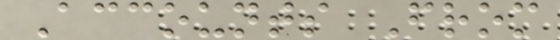Accounts From
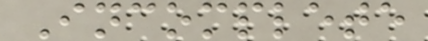Incomplete
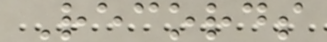Records
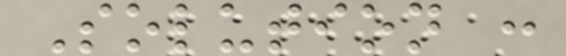Solution :
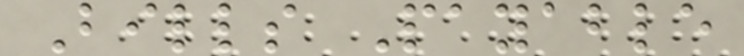Bills Payable
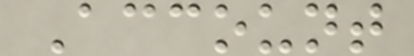Account
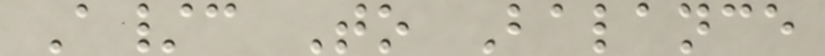A/c To Balance
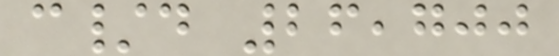c/d 26,700
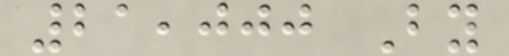21,000 By
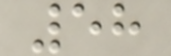58
